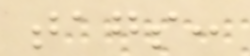tags:
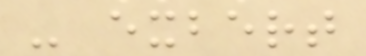- exbert
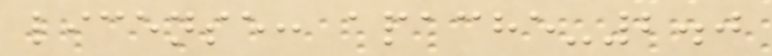license: apache-2.0
